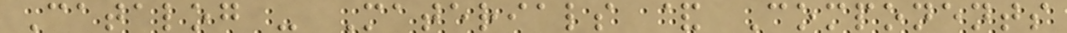Catalog - Materials & Components
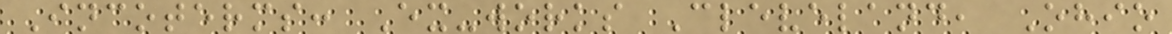Incoterms: Ex-works Cleveland, Ohio
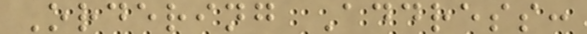Ordering Address:
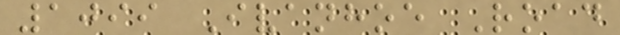1099 Ivanhoe Road
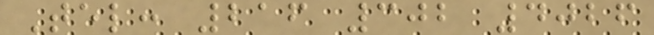Tel: 216 302 4026
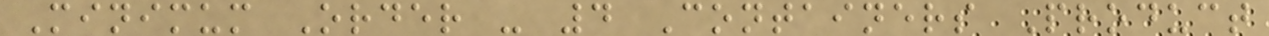Minimum Order - 4 Containers Product
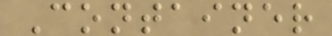Container
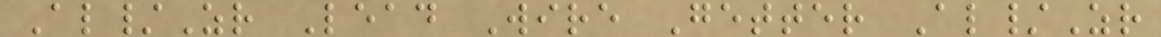Al/Zr Lead Wire Getter Al/Zr
